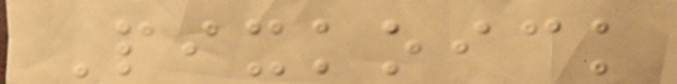Pixkoick
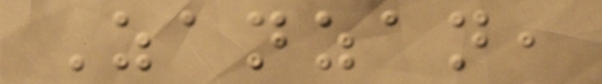Zanzan,
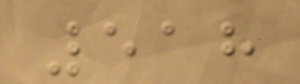518
